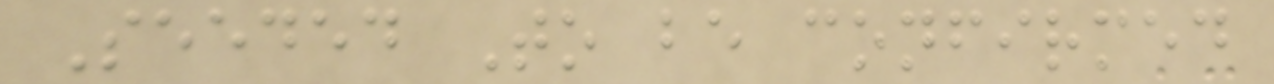Seeded To be confirmed
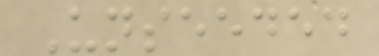Unseeded
